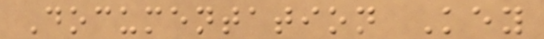Documentation Key
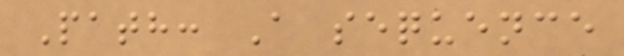Path: A sequence
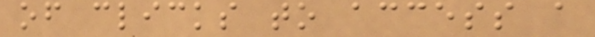of clicks to access a
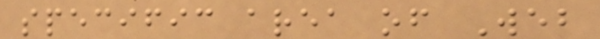specific area of Web
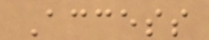Access
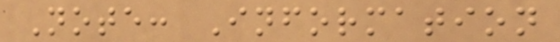Note: Information
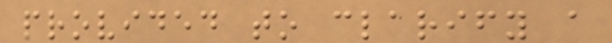provided to clarify a
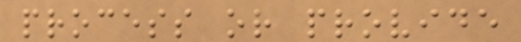process or provide
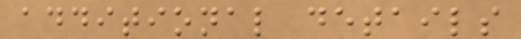additional details
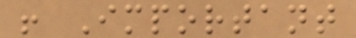! Important
